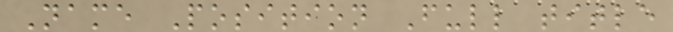Name Position Full title
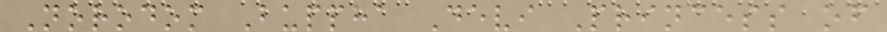Norodom Buppha Devi Princess of
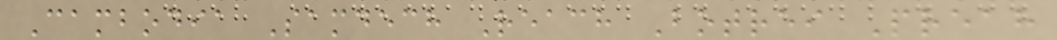Cambodia Samdech Reach Botrei Preah
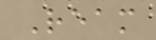Ream
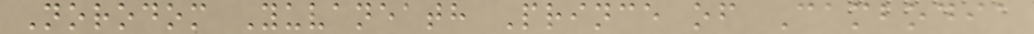Norodom Yuvaneath Prince of Cambodia
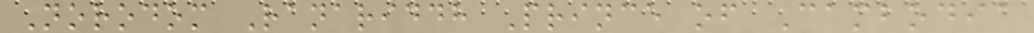Norodom Ranariddh Prince of Cambodia
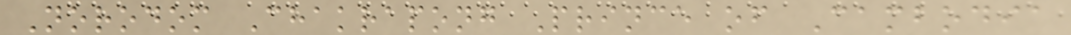Norodom Chakrapong Prince of Cambodia
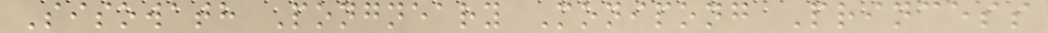Sisowath Pongneary Monipong Princess
